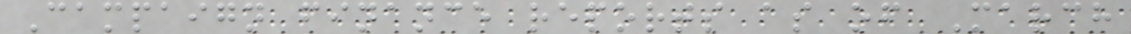Campaign finance reports as of March
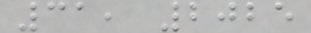31, 2025
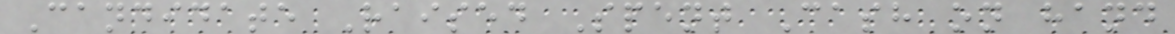Candidate Raised Spent Cash on hand
